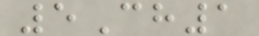5Ch1
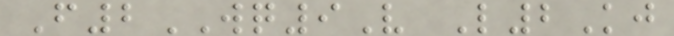F2WQ9V L2Kj
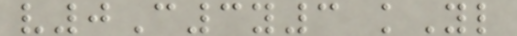v0C3y3 kYl
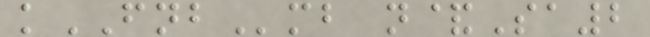kFNBmb n&Sa2
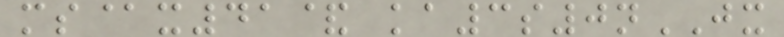ms@x41& ka3s0nJX
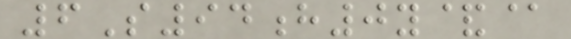6S94h0y&@
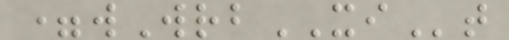=wWrbXIt
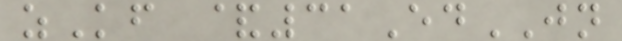zKf &31EdJN
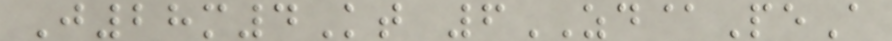J28m4Kt 6ZD@PeA
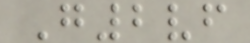G2vf
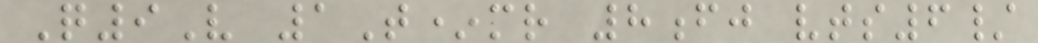Q9V 1T*mr 8fj vts6/
